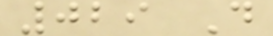029 D
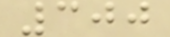300
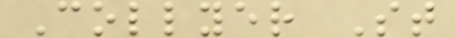Collyer St
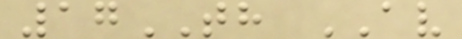17TH AV
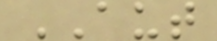AUT
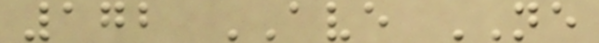172 AVE NE
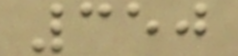350
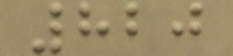820
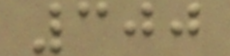300
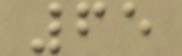65
